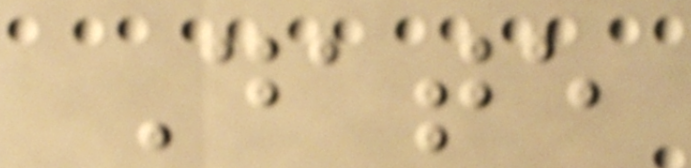Date
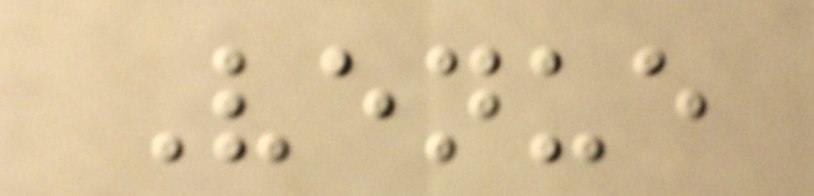Venue
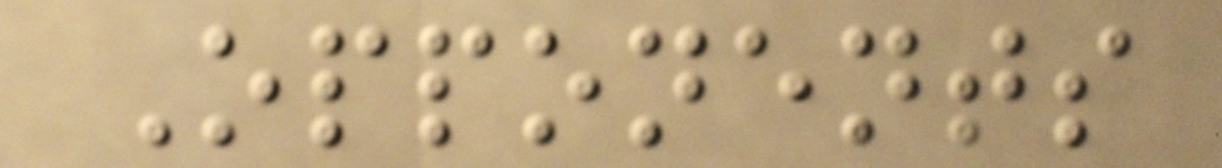Opponents
